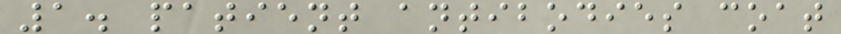1. patient antibodies coat
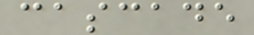cascade
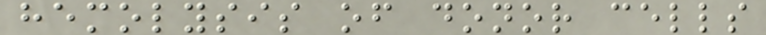hemolysis of donor cells
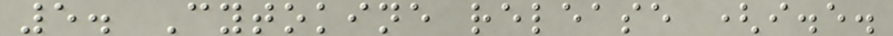5. Cytokine release (i.e.
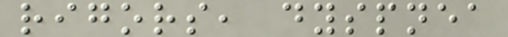rigors, dyspnea
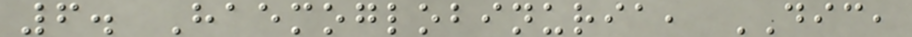6. Haemoglobinuria, DIC,
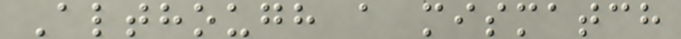Although a mismatch
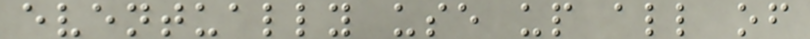eventually use up all of
